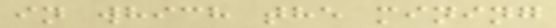in which the mining
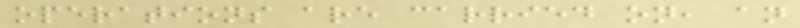operations are carried on, an
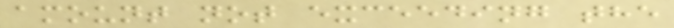amount not exceeding the
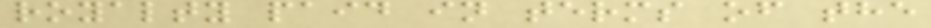royalty paid in terms of the
